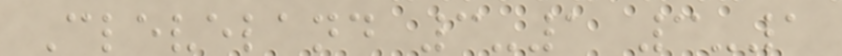Cleveland 3-1 3-1
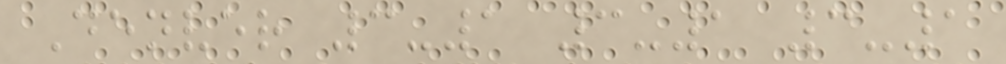Denver 3-1 3-1 3-1
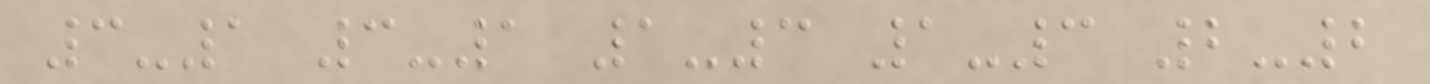3-1 3-1 1-3 1-3 2-2
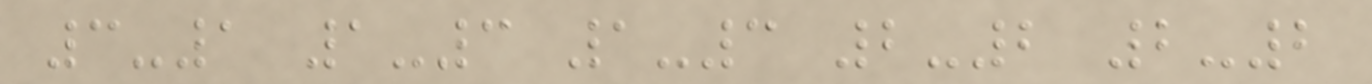3-1 1-3 1-3 2-2 2-2
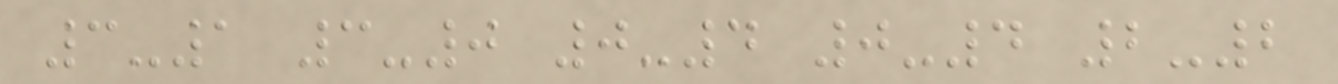3-1 3-0 0-4 0-4 2-2
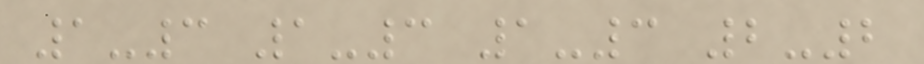1-3 1-3 1-3 2-2
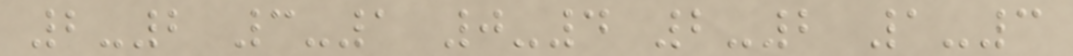2-2 3-1 0-4 2-2 1-3
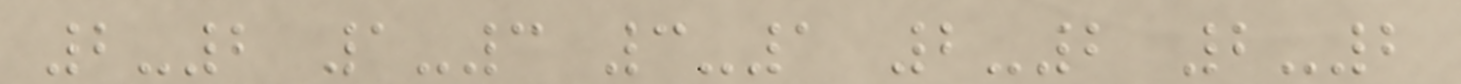2-2 1-3 3-1 2-2 2-2
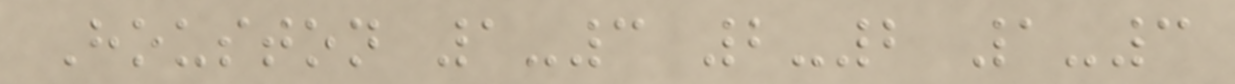Houston 1-3 2-2 1-3
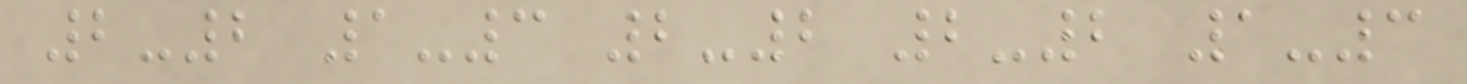2-2 1-3 2-2 2-2 1-3
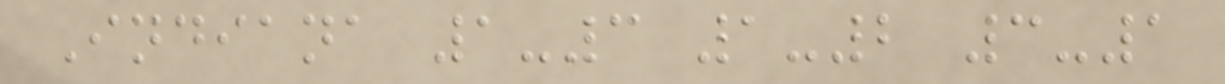Indiana 1-3 1-2 3-1
